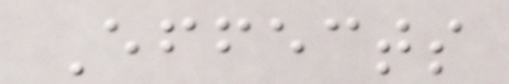Effects
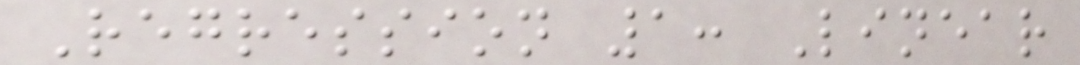Regression 1: Linear
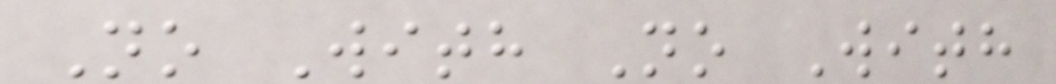No With No With
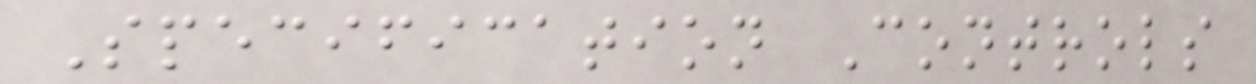Specification Controls
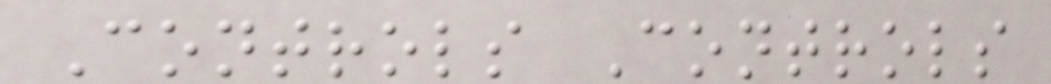Controls Controls
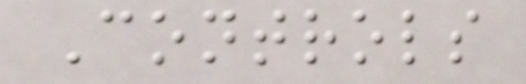Controls
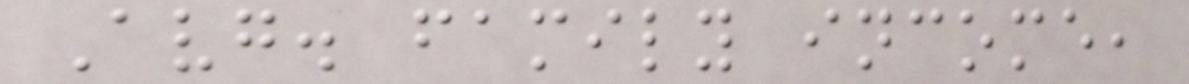Avg. family income,
